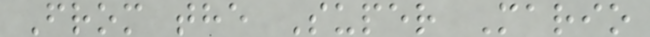From the Super Mario
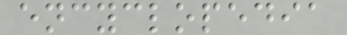encyclopedia
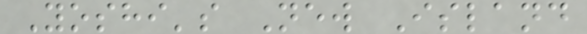Yoshi's New Island
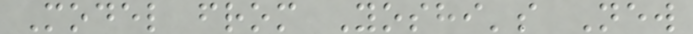Model from Yoshi's New
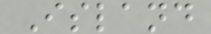Island
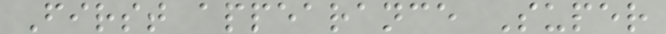First appearance Super
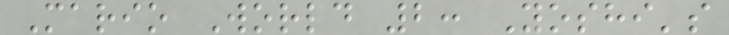Mario World 2: Yoshi's
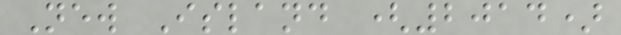New Island (2014)
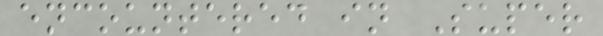encountered in Super
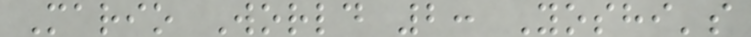Mario World 2: Yoshi's
